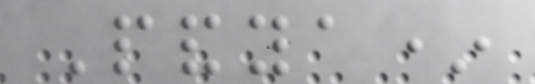Pandya*
